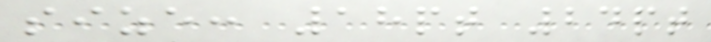size: 18pt 24pt
